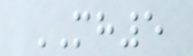MH5
